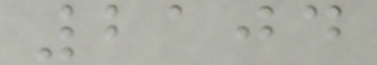2104
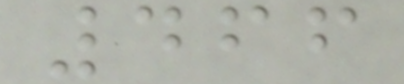466
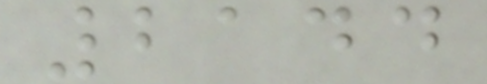2144
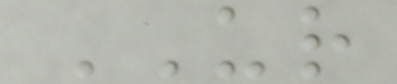UR
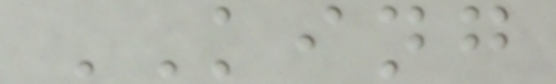KING
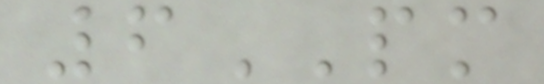6PM
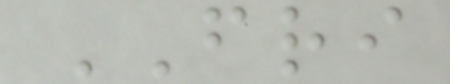FRI
